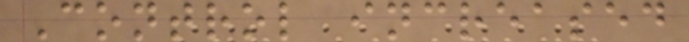Control increased
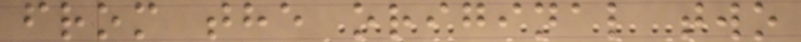from the original two
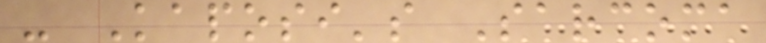- Kaposi's Sarcoma
